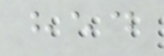hed
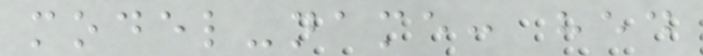model-name: hed
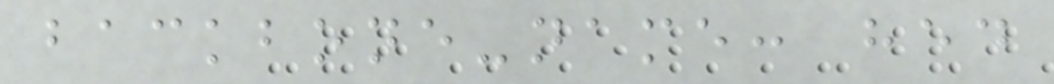backbone-name: hed
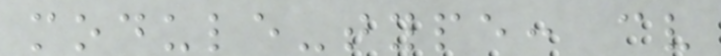module-type: cv
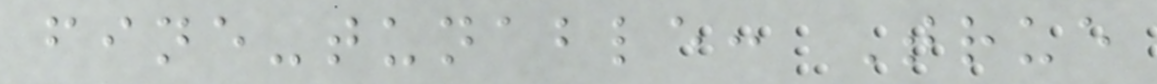fine-tunable: True
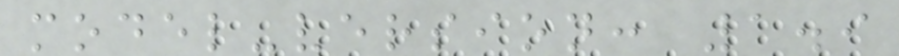model-version: 1.9
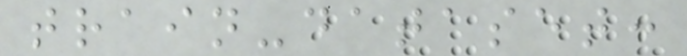train-dataset:
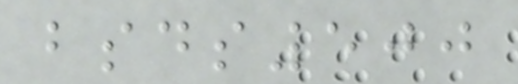bsds500
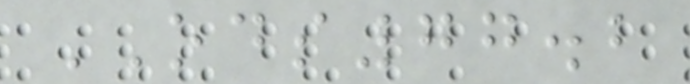ODS77.2
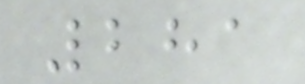281
